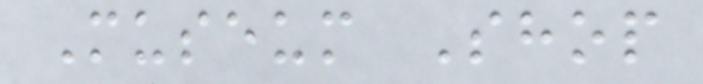Museum Shop
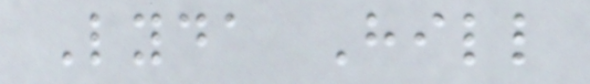Lyda Hill
